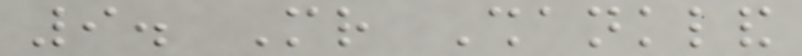9. Mr Shankland
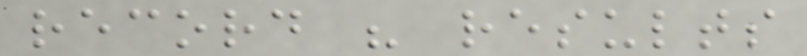record his results
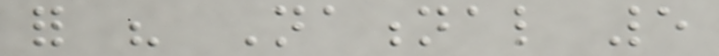for his National 5
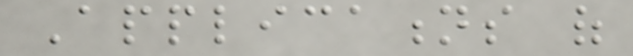Applications of
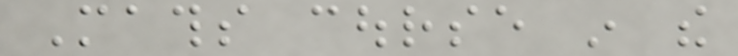Maths course in the
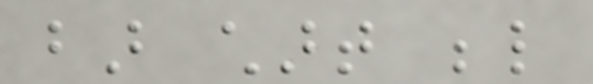bar chart below
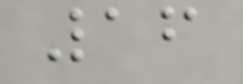16
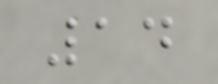14
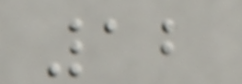12
